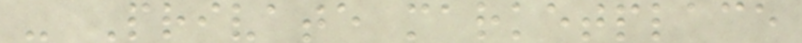- Private marketplace
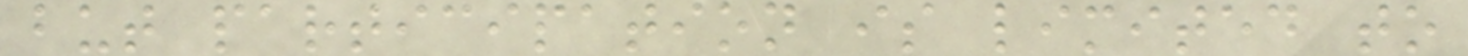but participation is limited to
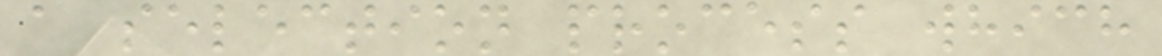a selection process which
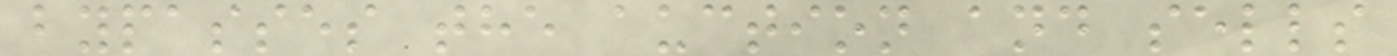bypasses the auction and sells
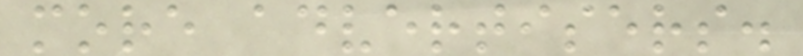more advertisers.
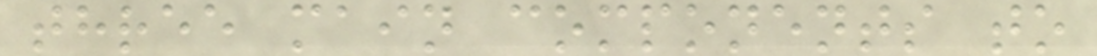three main components to
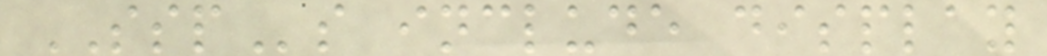SSPs include display
